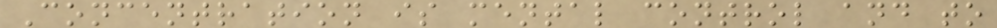Concentration is mental control and to
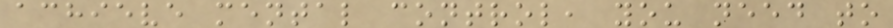achieve mental control, you need to
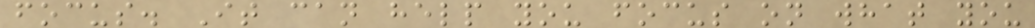focus. It can help you focus on what you
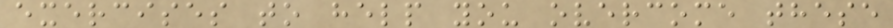exercises to help you overcome these
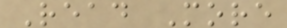Read More
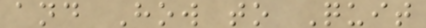and How to Quit
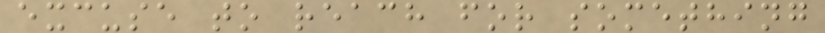excuse to reach for something
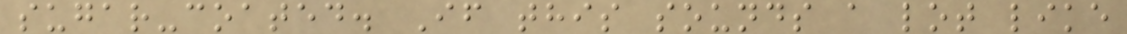sugar-coated. If this sounds a lot like
